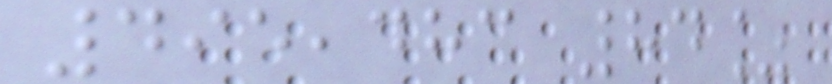495,483 84%
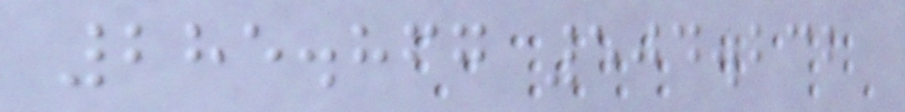285.867 504.232
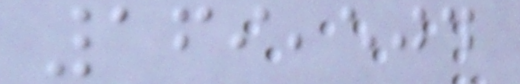169,504
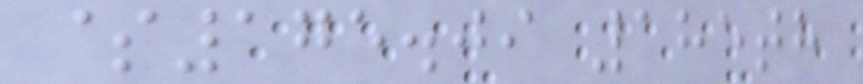$175.09 185th
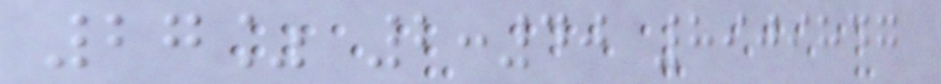27% 2:40 8909847
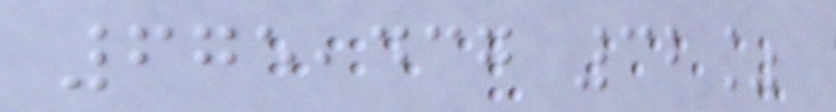675,437 32%
